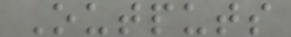Outputs
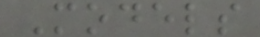Models
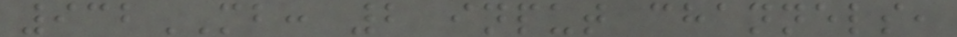932MB: 2 input channels,
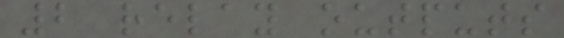2 relay outputs
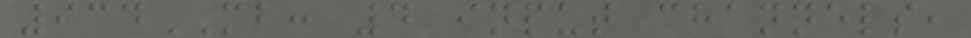934MB: 4 input channels,
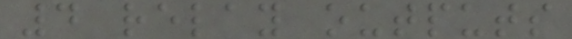4 relay outputs
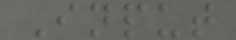Input
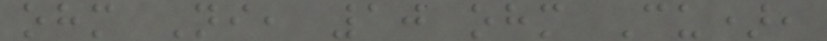ohm Ni, 10 ohm Cu),
